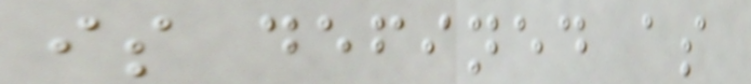is defined as
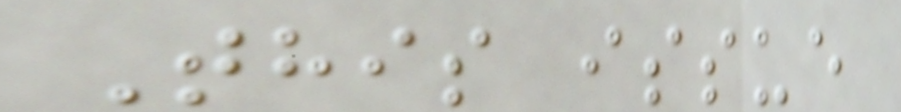This issue
